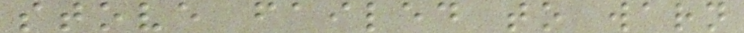stove failed to warn
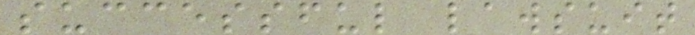successful lawsuit
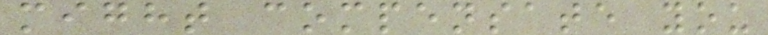might compensate you
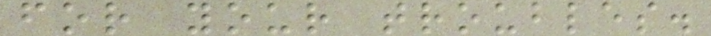for your troubles.
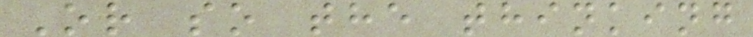Or so the thinking
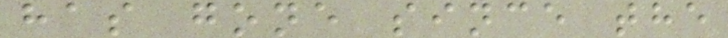has gone since the
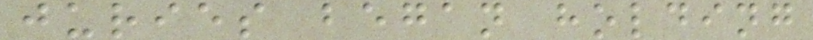juries began holding
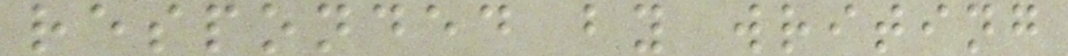responded by writing
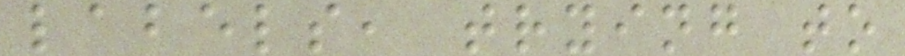labels, trying to
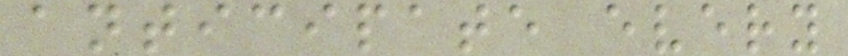anticipate every
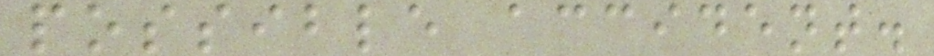possible accident.
